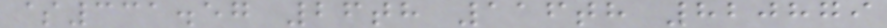$331.57 26th 116th 820879
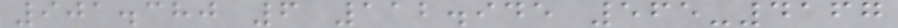901.380 6 112.945 565-4167
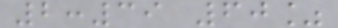2:39 60%
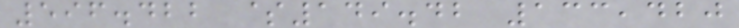596.422 $149.42 133,420
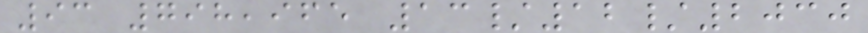93 798,965 13/12/2030
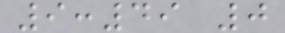9:49 0
